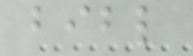bibl
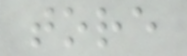tore
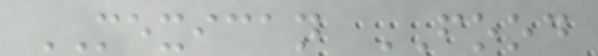MEXICAN FOOD
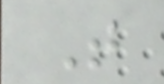T
